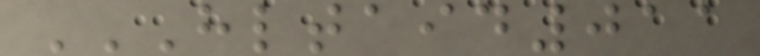HLTAID011
